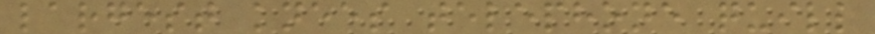largest knees telephone quill
